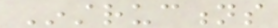Instructions
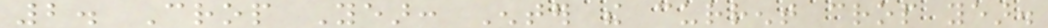2. Crop Year: Enter the current crop year.
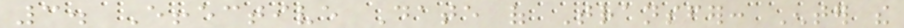3. Effective Date of Transfer: Enter the
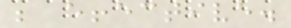be effective.
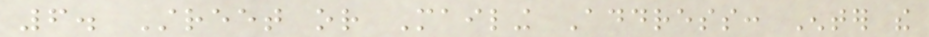6. Street or Mailing Address: Enter the
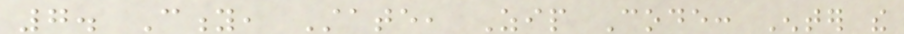7. City, State, Zip Code: Enter the
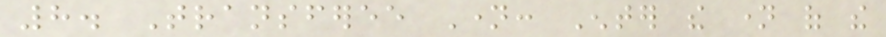8. Transferee Name: Enter the name of the
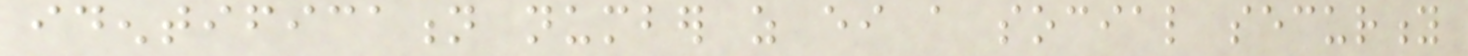identification number as either a social security
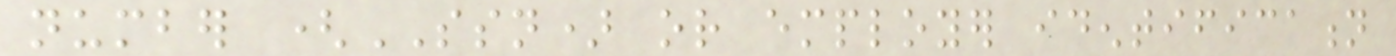number (SSN) or employer identification
